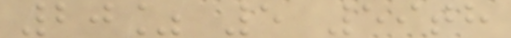20% 5 59th
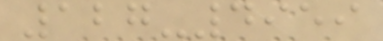127-4959
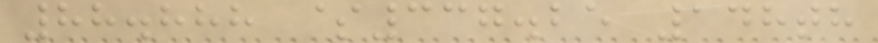88.888 $337.25 148th
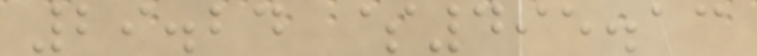29.24 $495.13
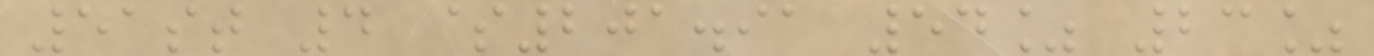51st 4 $201.91 54% 23%
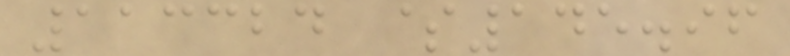113324 $145.96
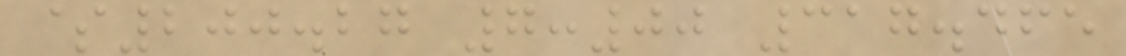$200.27 7:00 317.465
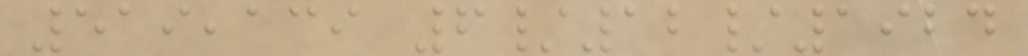519,139 6/12/1924
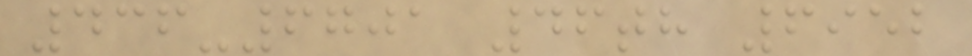436-6701 46th 6952
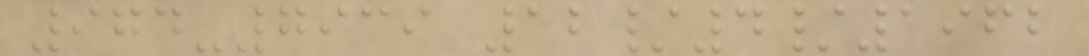974-7939 12/4/1962
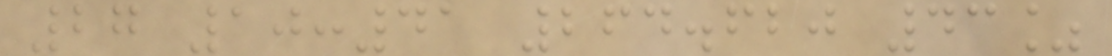27 10:41 264.620 43%
